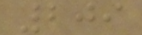209
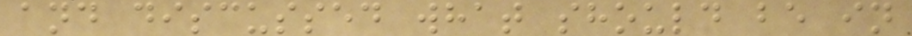and discussed what should be in
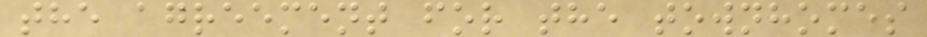the agreement for the townhomes
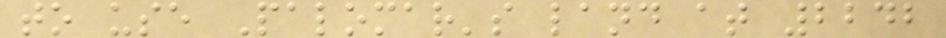to use Palomar's land at 2242
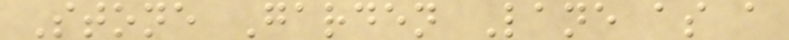Stone Garden Lane as a
